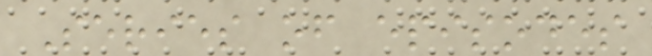Series of episodes
